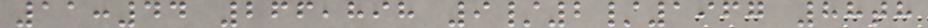11:44 266,898 9/2/1967 88th
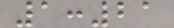1:21
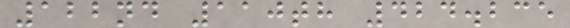122nd 110th 424.235
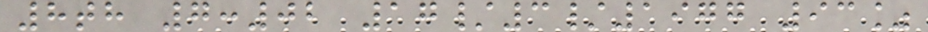8th 7:02 17/3/1977 93%
